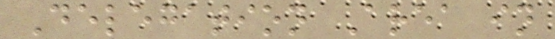Delegation Area in
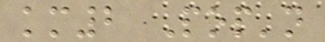km2 Pop'n
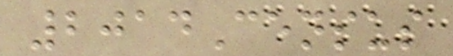2014Census
